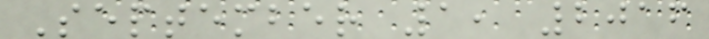September 1, 2016
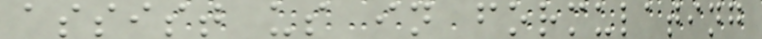assist us in formulating
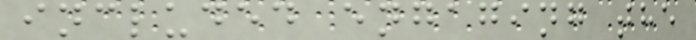included engaging the
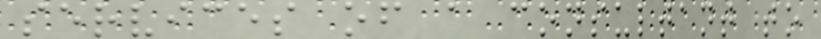services of a consultant to
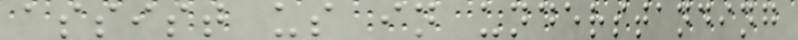assist us in understanding
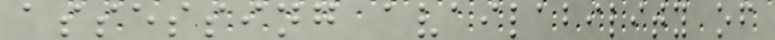assessing availability of
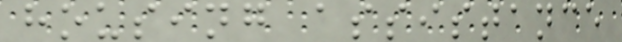housing assistance
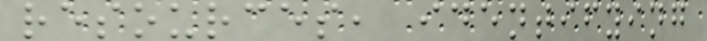resources, identifying
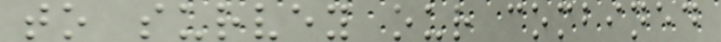to survey our combined
